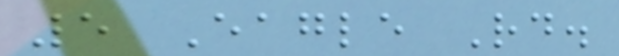5 Eagle Rd.
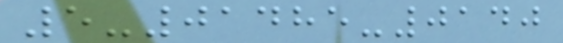5-01485-0140
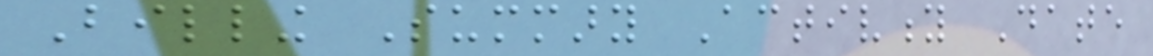Billing Summary Activity Date
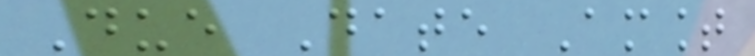Due Date Amount
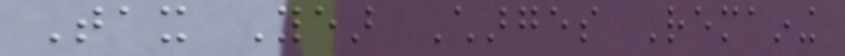Tax Year Charges Remaining
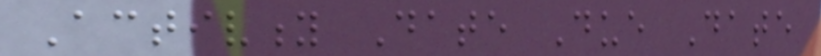Activity Date Due Date
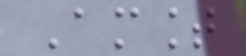Amount
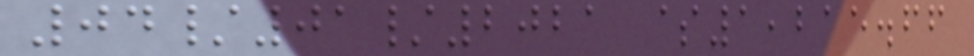04/01/2021 $1,215.66
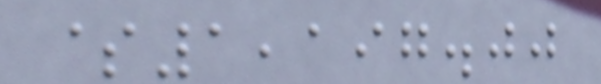$1,197.00
